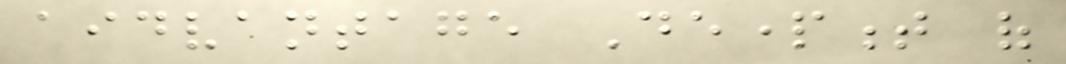aidvantage Department of
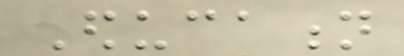Education
